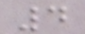4
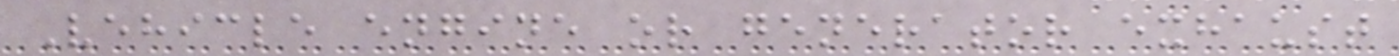Vehicle engine or generator exhaust
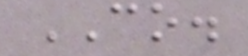CO.
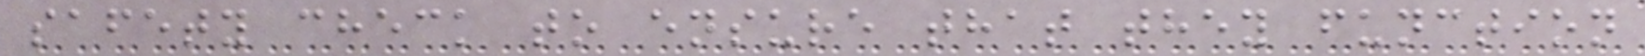safety check to ensure that they function
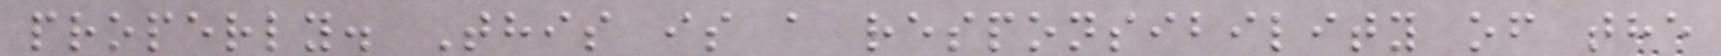properly. This is a responsibility of the
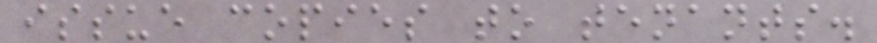issue copies to tenants.
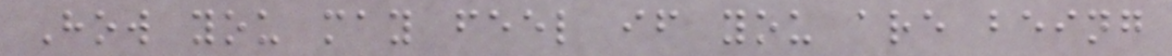How you may feel if you are being
